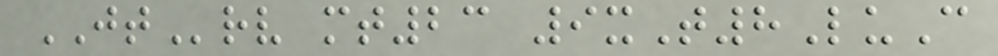JTrv mt23 9xT8LuC
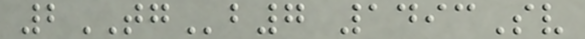2TGb7 1493Sv
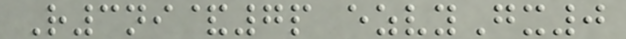R3ni&7p ezvyGx0
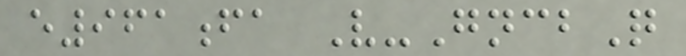e961fa V-GncbQ
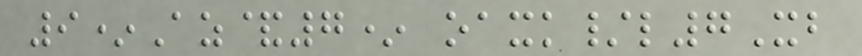9*Az&7* oaxk/l7Xb
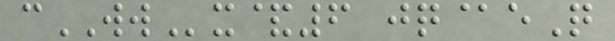cWWx&6 jq@eQ
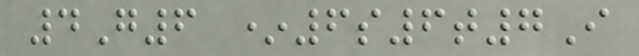4G6 *6s6t7I
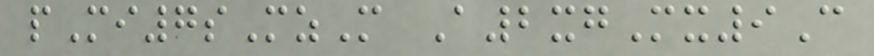pMi7sMzM A2xgMx9C
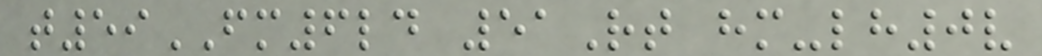t59FM6ld 51Rt hm-lh0v
